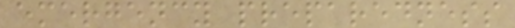emergency preparedness
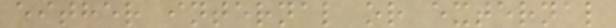either internal or external
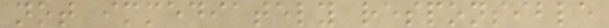not immediately responsible
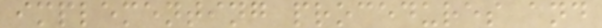implementing procedures and
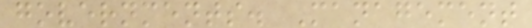governments. Management
